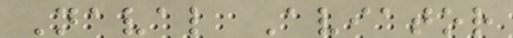Naval Aviator
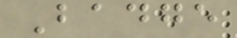Badge
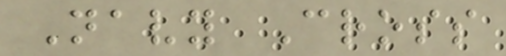Navy Cross
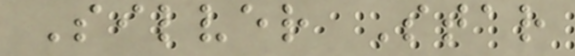Silver Star
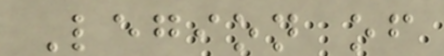Legion of
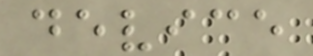device
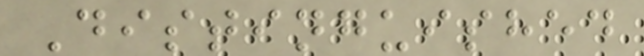Distinguished
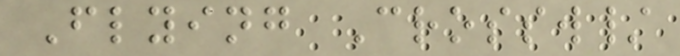Flying Crossw/
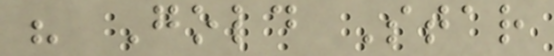" Gold Star
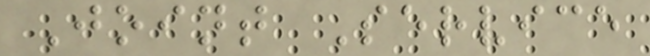Joint Service
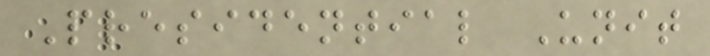Presidential Unit
